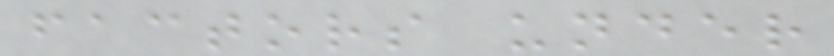factors under
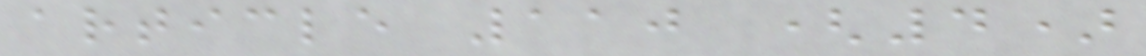article 110 (4)
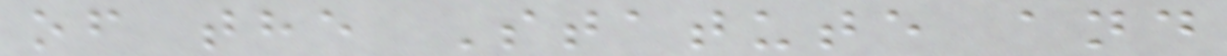of the Statute and
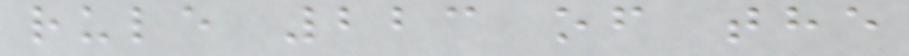rule 223 of the
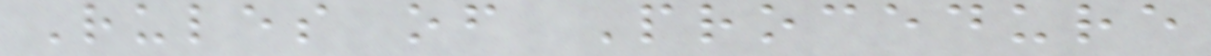Rules of Procedure
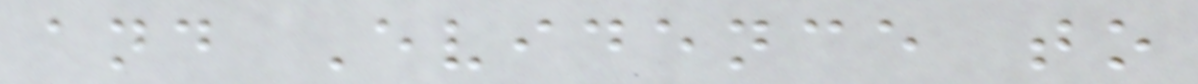and Evidence to
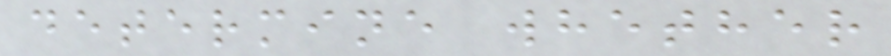determine whether
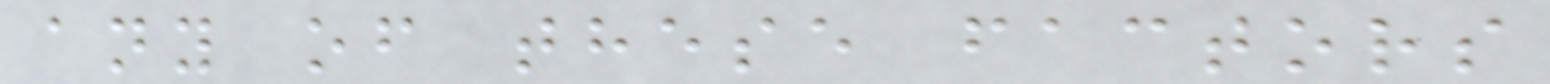any of these factors
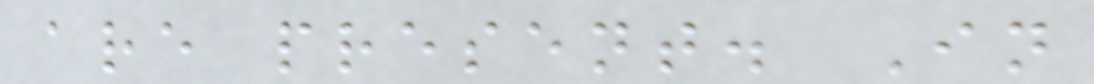are present. In
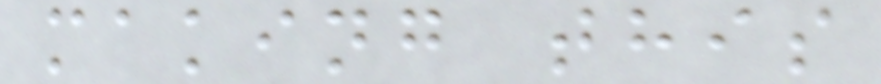making this
